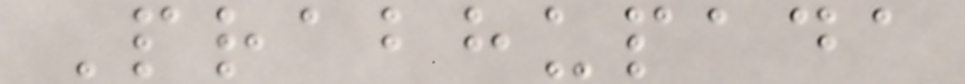Prabhupada
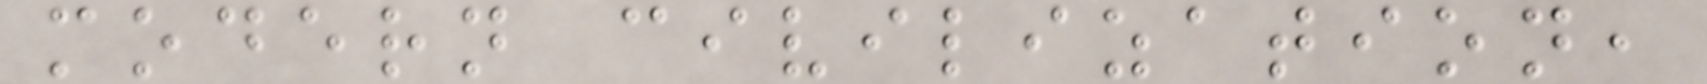modern civilization,
